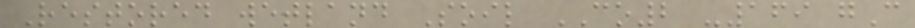Restored wetland Soil CO2 -169 gC
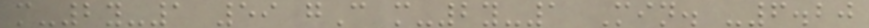m-2y-1 59 gC m-2y-1 Min. -6.20
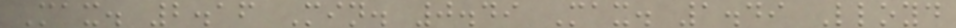Max. 2.16 Min. 0.49 Max. 1.49 Lloyd
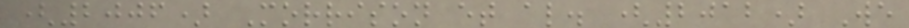(2006) Morrison et al. (2012) We
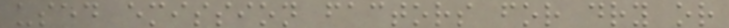used emission factors for dry or
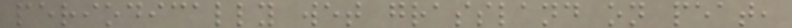periodically wet grassland on peat,
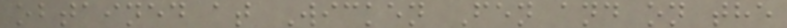obtained at Wicken Fen and on the
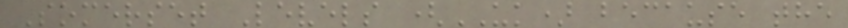Somerset Levels (UK) because the
